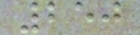250
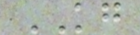KG
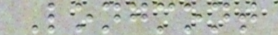Longmont
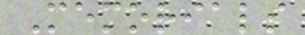Memorials
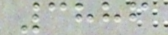3886
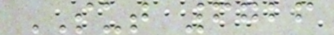SUT 6726
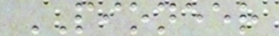PIONEER
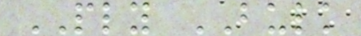PLY BULK
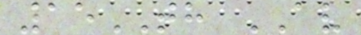15TH AV
